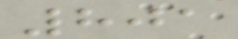801
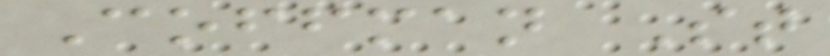Coffman St
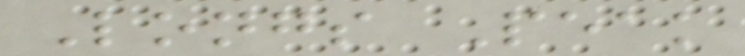Longs Peak
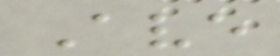Ave
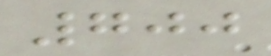700
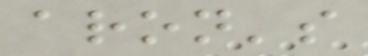aron's
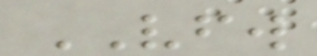VFW
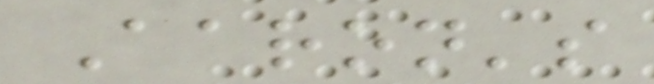Aaron's
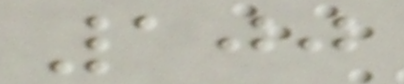100
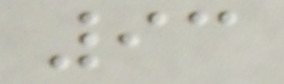93
